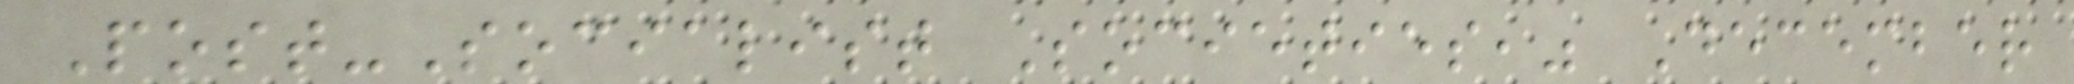Post-Socialist Societies," December
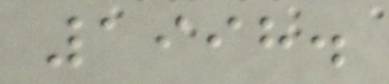1998.
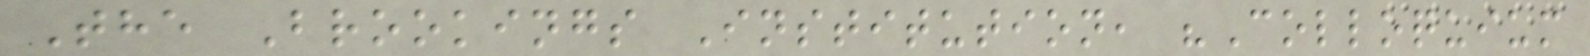The Brookings Institution, "Colloquium
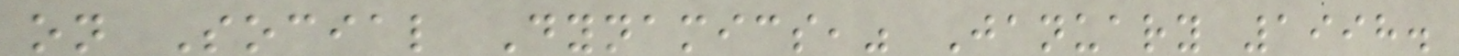on Social Dynamics," January 1998.
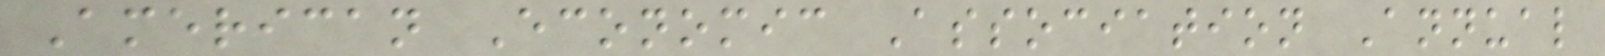American Economic Association Annual
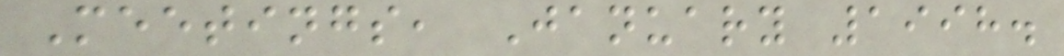Meetings, January 1998.
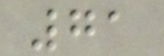71
